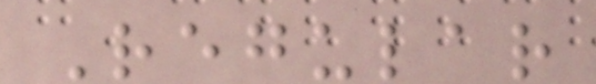Regular
